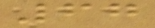67
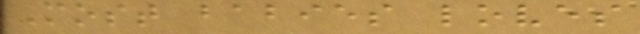Most babies loves
